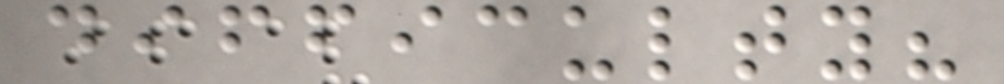difficulty?
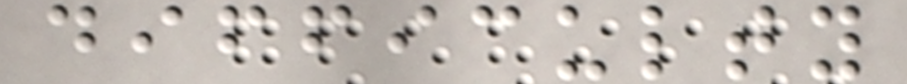difficulty
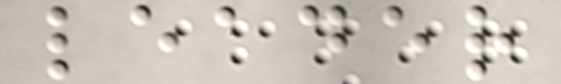leader
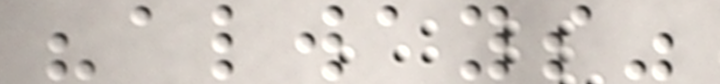"always"
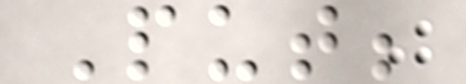Put;
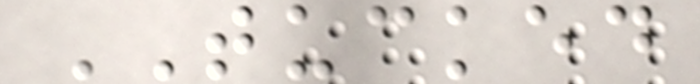TUCKED
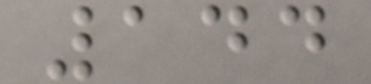144
